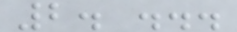2. ...
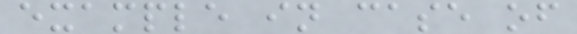example in case of
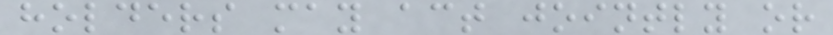holders may act jointly or
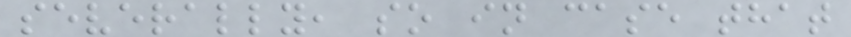severally, so in case that
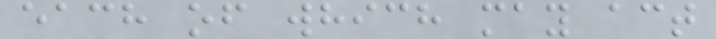each of which may act
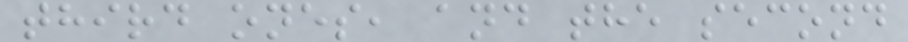third ones, and the second
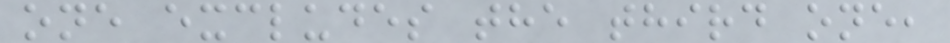one excludes the third one,
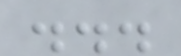...
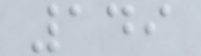149
